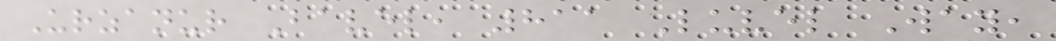Urzanur Bavel, 811 Luvel Way,
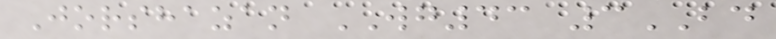Jorshazan WG43 3BD
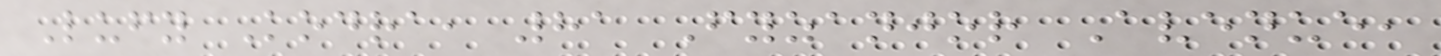Lufy Kodra, 81 Fyzanjor Avenue,
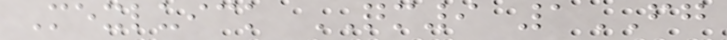Mexluick QM9 1FG
